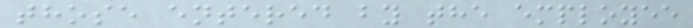those entered by the employee
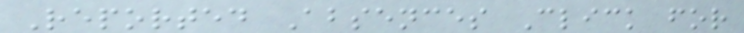Reported Absences Click for
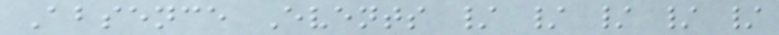Absence Events / / / / /
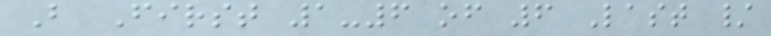B First 1-6 of 6 Last /
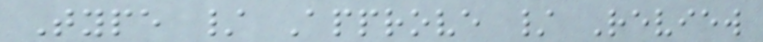Type / Approve / Review
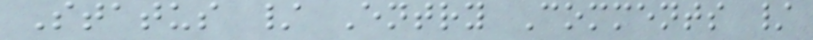Status / Entry Comments /
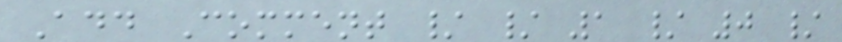Add Comment / / 1 / 0 /
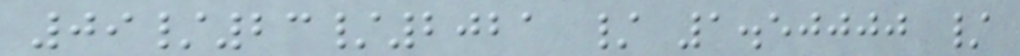09/23/2021 / 1.50000 /
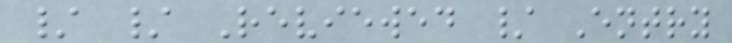/ / Reviewed / Entry
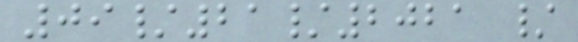09/21/2021 /
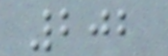202
